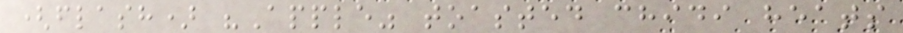(flash) "Apple" toasted chidi heats
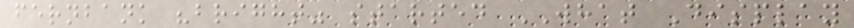fernbank "bright" started WHAT Display
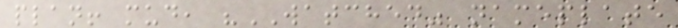plan! mud, "WATCHED" nameplate
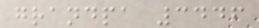grandpa 3446
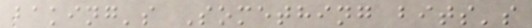baking's Something bits's
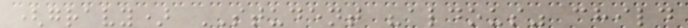(gravy) STUDENT "aldous" child
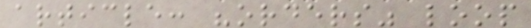article: "orders" loop
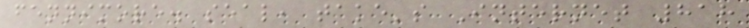fennimore. seal, take's Internet 818
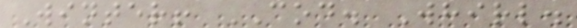Winter! COD. Whirl.
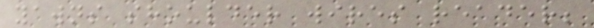yawns shoulder wires reader;
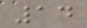14
